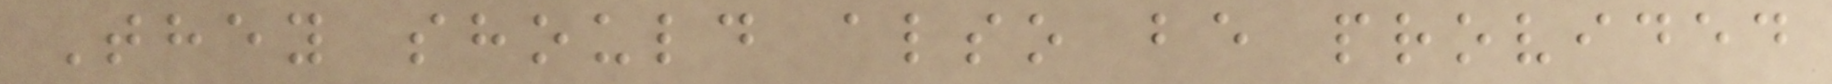They should also be provided
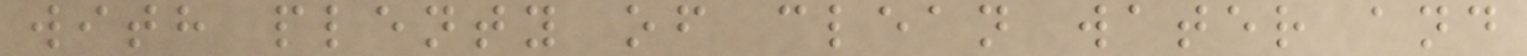with plenty of clean water and
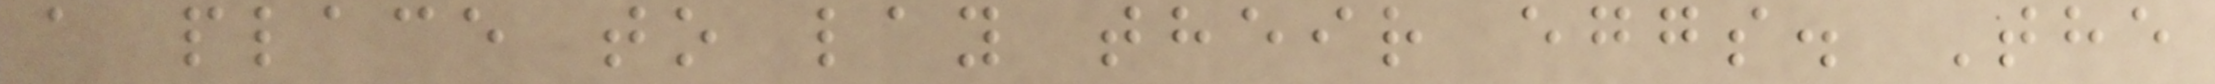a place to lay their eggs. The
